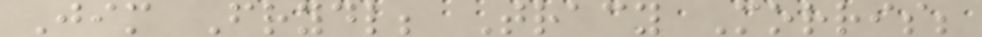Jim Frydl; Tracy Morris;
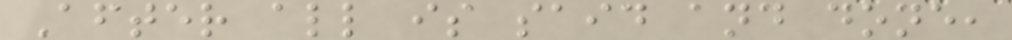After all is said and done,
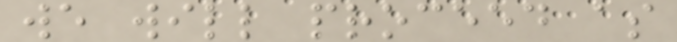we will proceed as
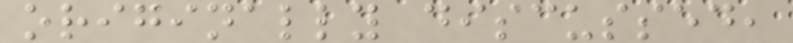originally discussed,
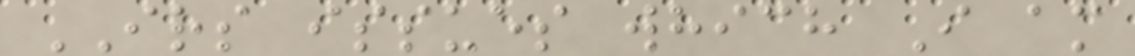IRS issues which I am
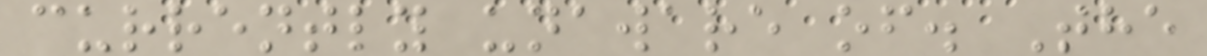currently unaware of. The
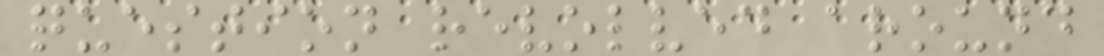question revolved around
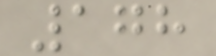178
